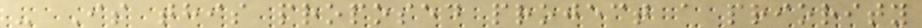- Is this proposed project a priority
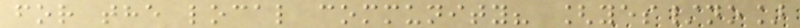for the local community? [yes/no]
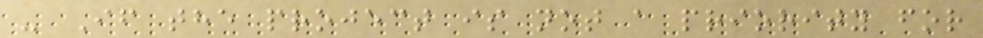- If the project is not a priority for
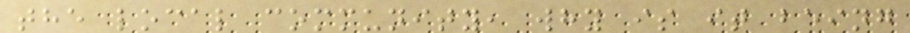the local community, why is it being
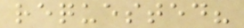requested?
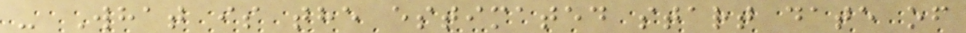- What is the estimated start date of
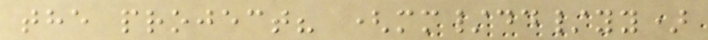the project? (mm/dd/yy)
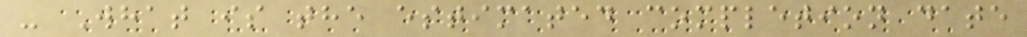- What is the estimated completion date
